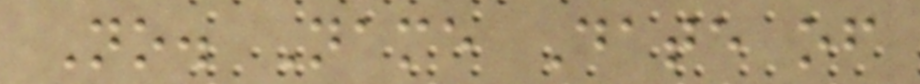No. Name Date of
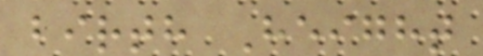birth Height
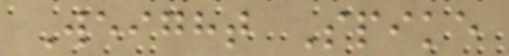Weight Spike
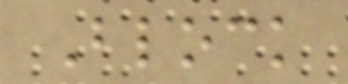Block
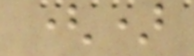()
